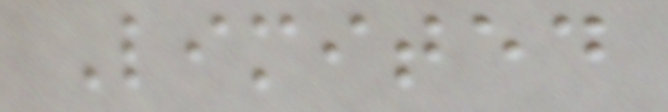Limited
